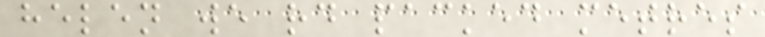helen we rd packed metres
